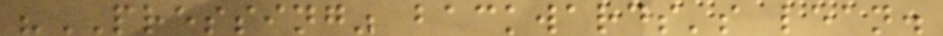"PRESSING" backwards's lean.
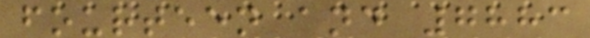fourteen and 7883
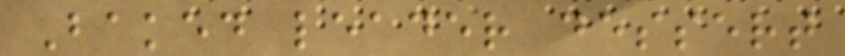Baked leader dessert
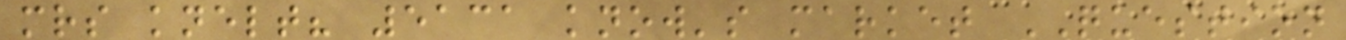mrs knelt? 5131 know's market QUESTION
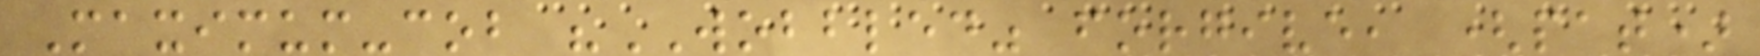Maximum-cob "WOBBLED" forgive, (pat)
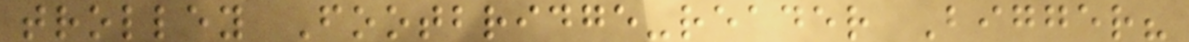trolley Footbridge-reader Bigger?
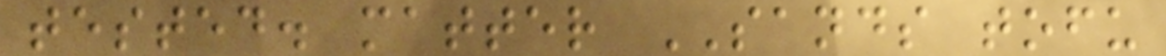tested. matter SANDS tofu
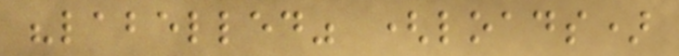"labelled" (loads)
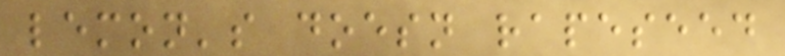lemon's doesn rapeseed
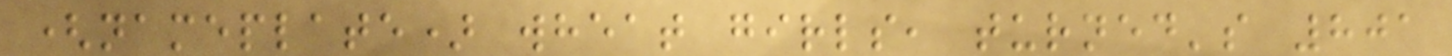(nameplate) wheat girls, turned's 801
